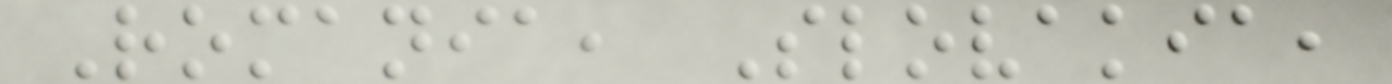Romania, Slovakia,
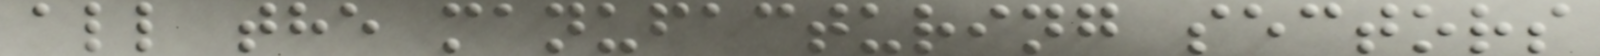all the manufacturing sectors
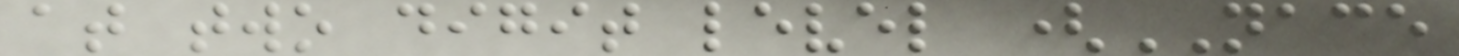at two digit level (NACE
